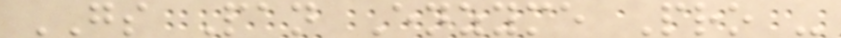GS Pan Enzyme Pro -
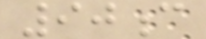90c
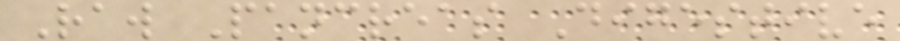Raw Pancreas Digestive
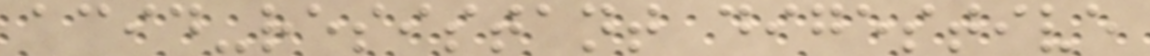acid-resistant digestive
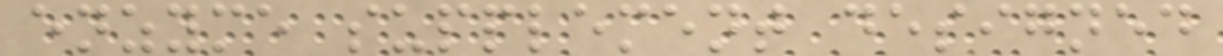enzyme supplement designed
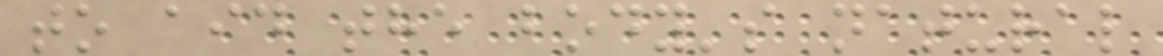to aid the body's natural
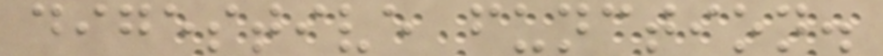digestive function.
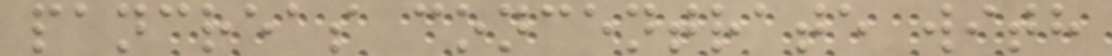pancreas concentrate with
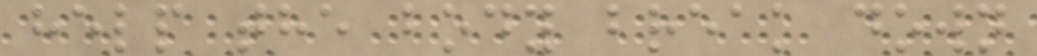help the body break down
